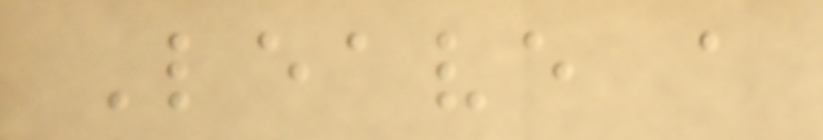Leave a
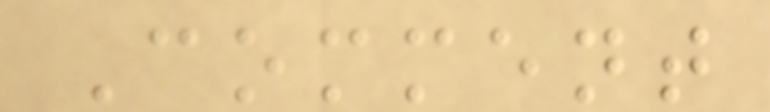Comment
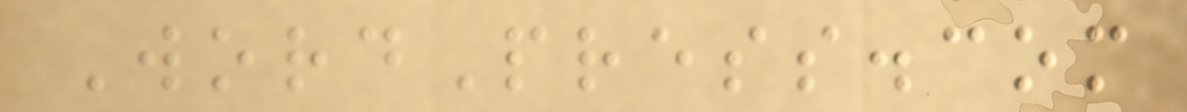WordPress.com
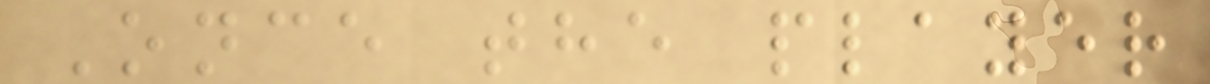Once the player
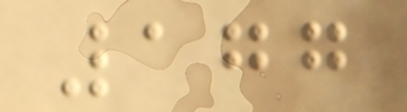177
